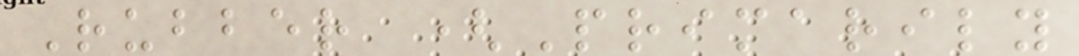Rubber (Primarily
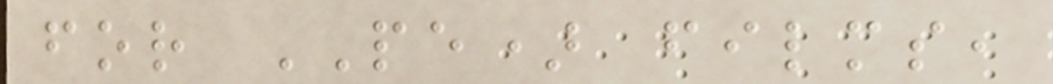for PE) films,
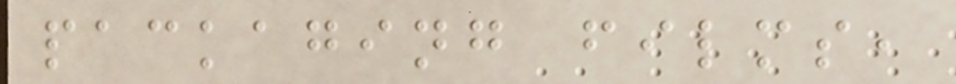packaging films,
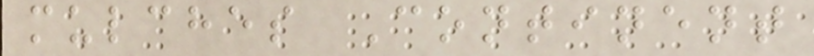mulches Continent
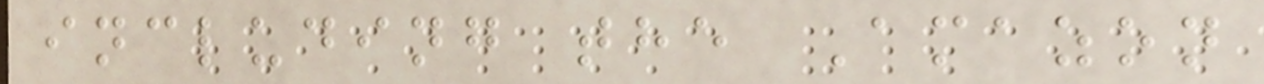including the Amazon
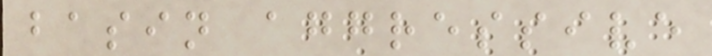basin aggressive
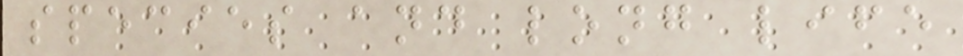species and long life
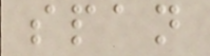span
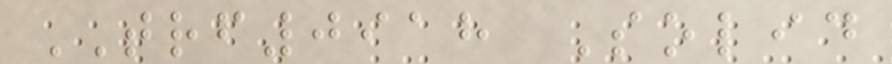TRF0918 Solid
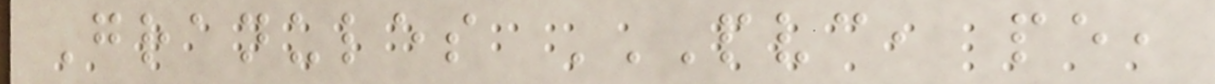Granules PVC, PE,
